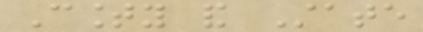County and State
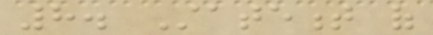8. Statement of
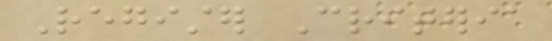Register Criteria
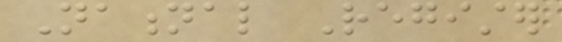National Register
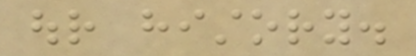our history.
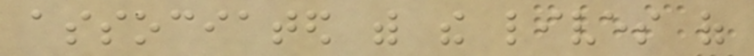associated with the lives of
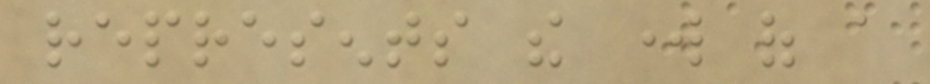represents the work of a
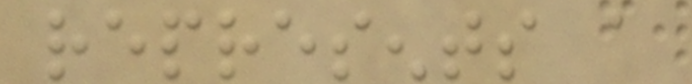represents a
